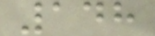148
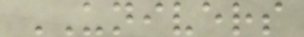UNIVERS
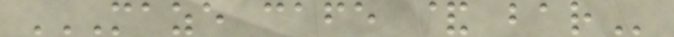MAZE CAFE & BAR
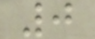0
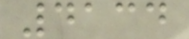4134
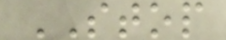STOP
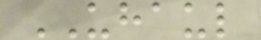UHAUL
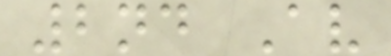2nd Av
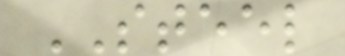STEEL
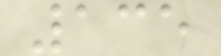135
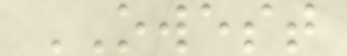OWEST
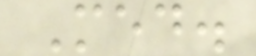Med.
